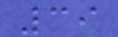39
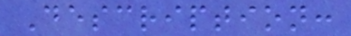Description:
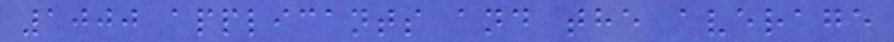1000 applicants and the average
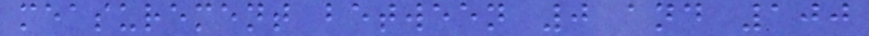measurement between 0 and 100
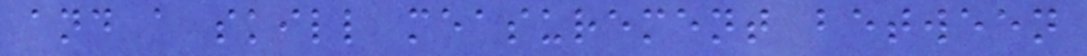and a skill measurement between
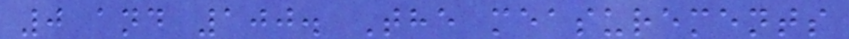0 and 100. The measurements
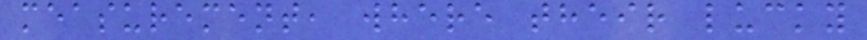measurement, where their lucky
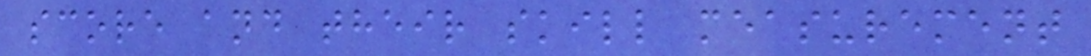score and their skill measurement
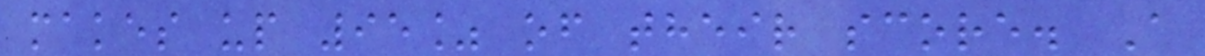makes up 95% of their score. A
